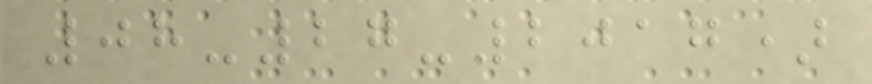08-27-2017)
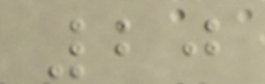20
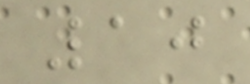10
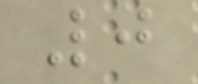0
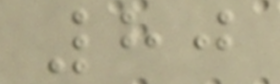80
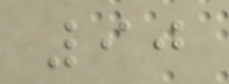90
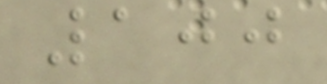100
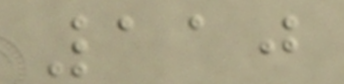110
